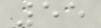55
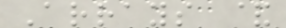Arrays &
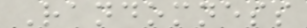Randomness
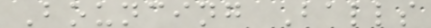Bouncing Balls
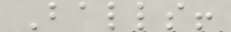Balls!
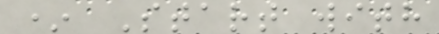* Start with
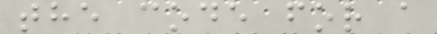the code for a
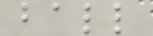ball
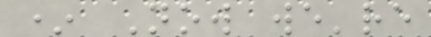* Now we're
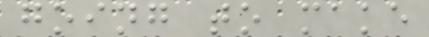going to make
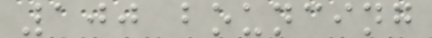100 bouncing
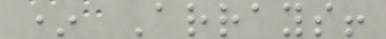* Arrays!
